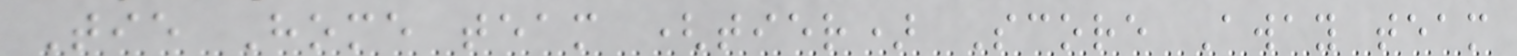Tie Home team (tier) Score Away team
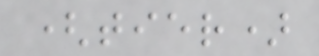(tier)
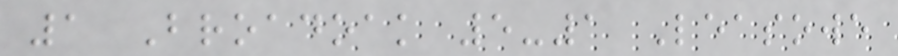1 Broadoak 5-1 Leasowe
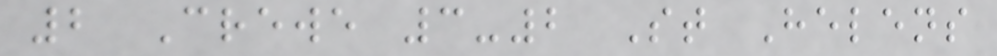2 Crewe 3-2 St Helens
